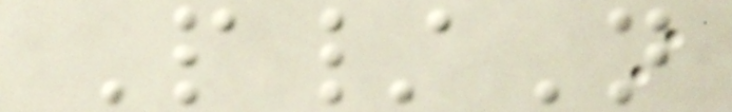P/N
